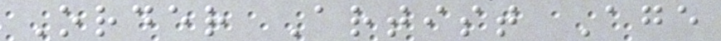Order Artist Age
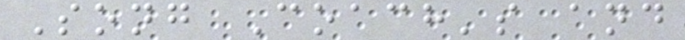Song Coach's and
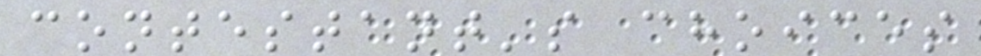contestant's choices
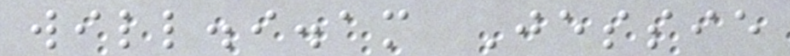will.i.am Jessie
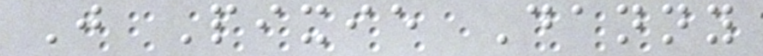J Pixie Danny
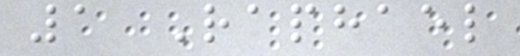1 Raphael
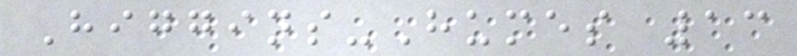Higgins-Humes 13
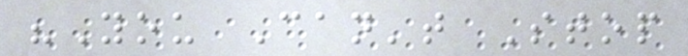"You Can't Stop
